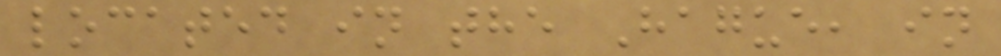located in the Hague, in
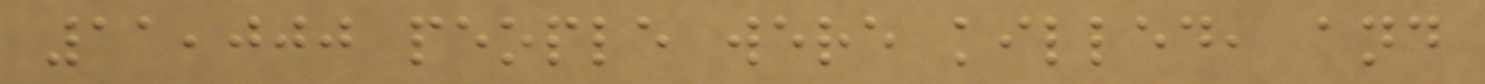11,000 people were killed, and
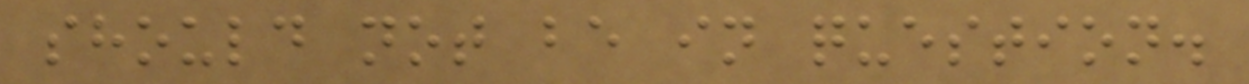should not be in question.
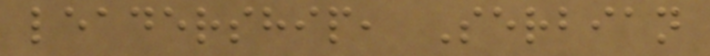leadership, Serbian
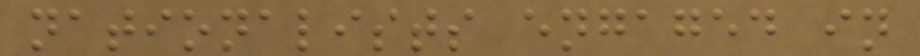nationalists engaged in
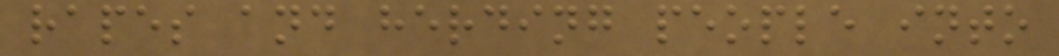rapes and herding people into
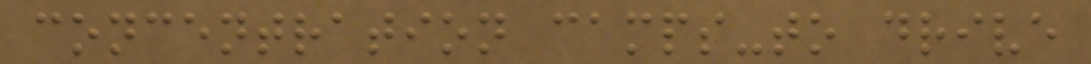concentration camps-to drive
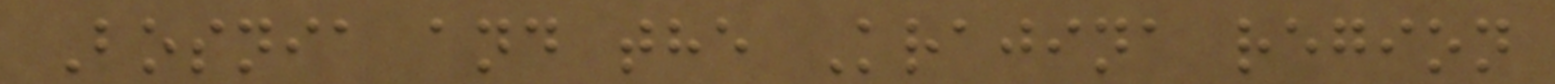Bosnia and the Krajina region
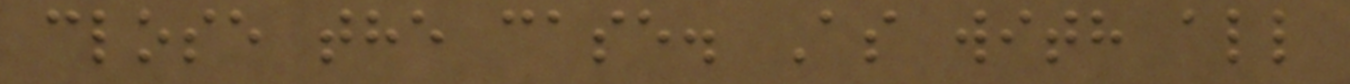close the case. As with all
